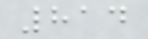814
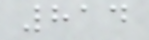814
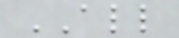ALL
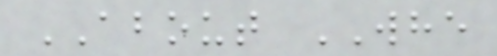ABOUT WHE
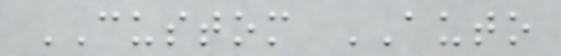CUSTOM AUTO
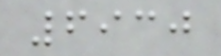6930
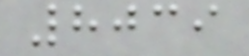8039
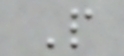P
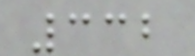332
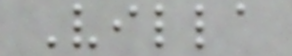Villa
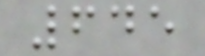645
